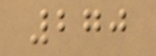270
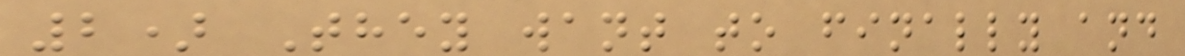2) They want to finally and
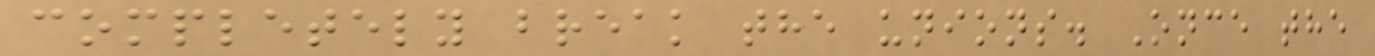completely break the unions. Once the
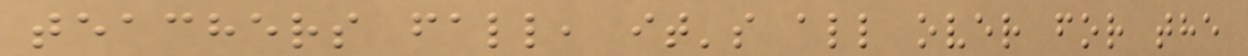teachers fall, it's all over for the
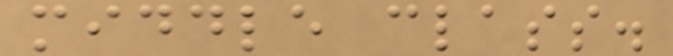middle class.
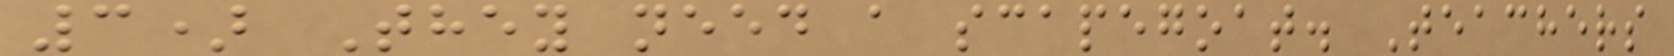3) They need a scapegoat. Teachers
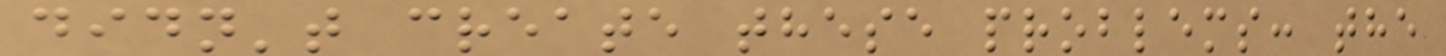didn't create these problems: the
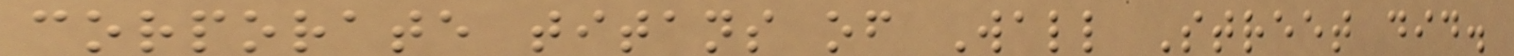corporate titans of Wall Street did.
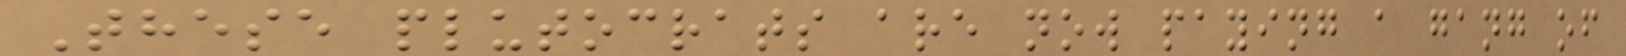These plutocrats are now paying a gang of
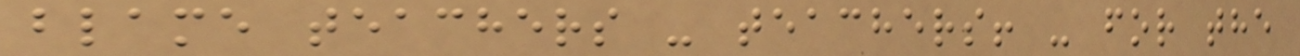blame teachers - teachers! - for the
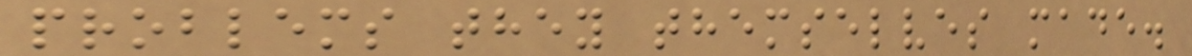problems they themselves made.
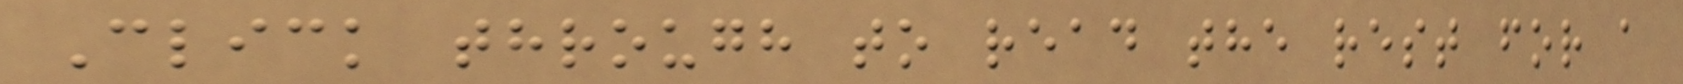Click through to read the rest for a
